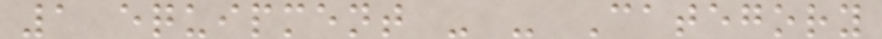1 equipment - - Category
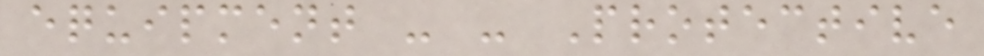equipment - - Protective
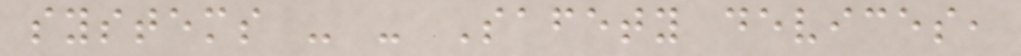systems - - Safety devices,
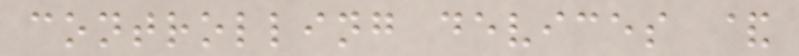controlling devices &
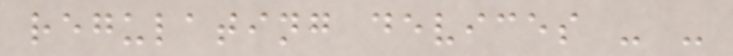regulating devices - -
